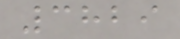3829
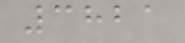3821
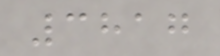3817
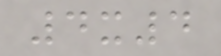4x4
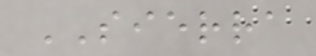SIERRA
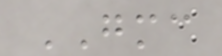GMC
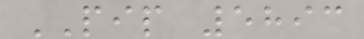PIP 5893
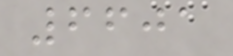6601
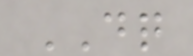DQ
